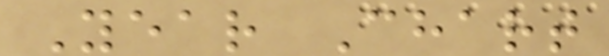Year Chart
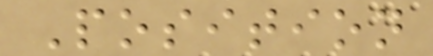Position
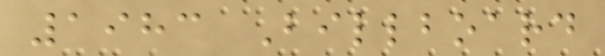1983 Billboard
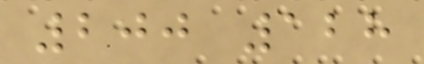200 128
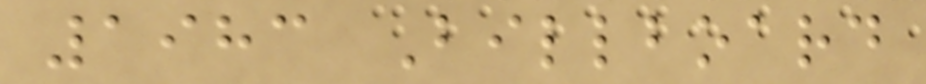1983 Billboard
